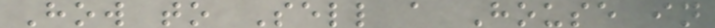How to Sell a House in
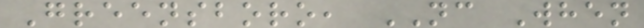Greensboro, NC When
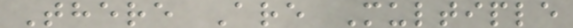There Are Multiple
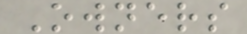Owners
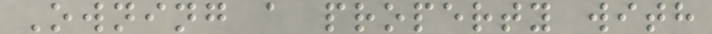Owning a property with
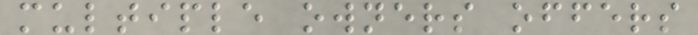multiple owners offers
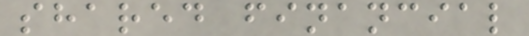shared financial
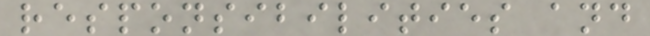responsibilities and
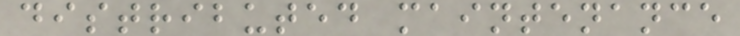distributed maintenance
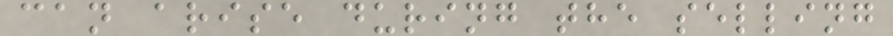can arise during the selling
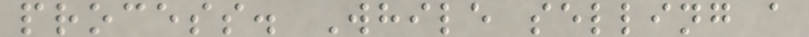process. While selling a
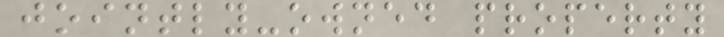jointly-owned property
